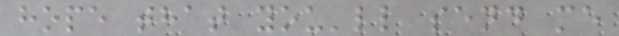hope that you'll send me
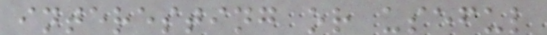interesting or useful
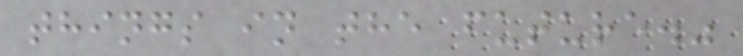things in the future."
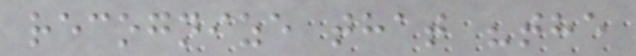recognize that "the
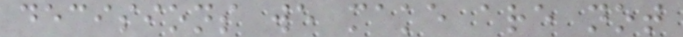decisions we make are not
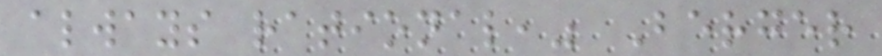always rational," Berger
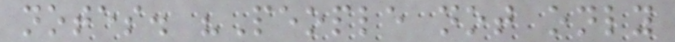notes. "People not only
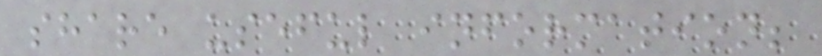share useful information;
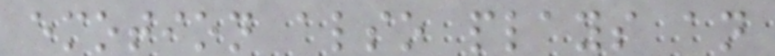emotion also plays an
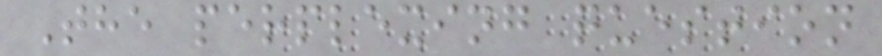The perplexing question
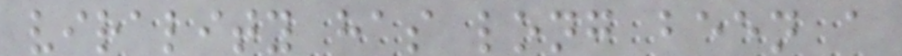virality has long been a
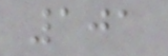101
